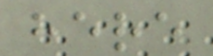here
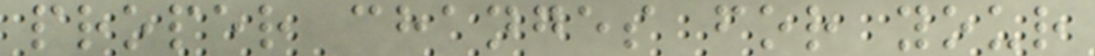proper changes for your
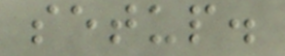setup.
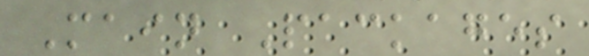Main Packages
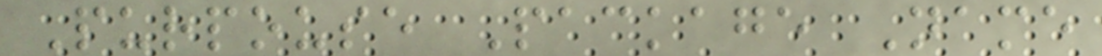Purpouse Package Name
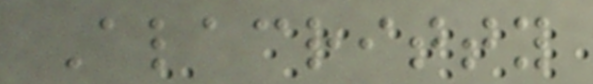Alacritty
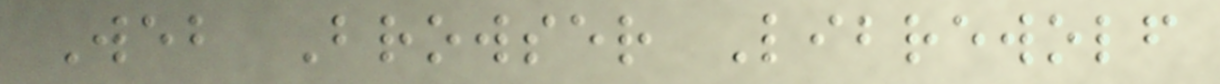Web Browser Librewolf
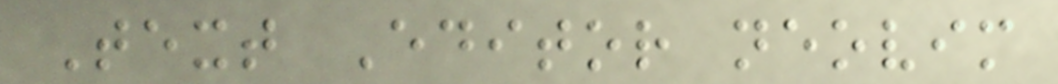Text Editor neovim
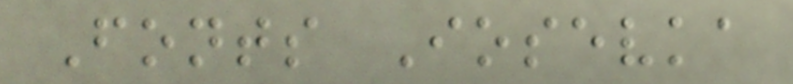Fonts Iosevka
